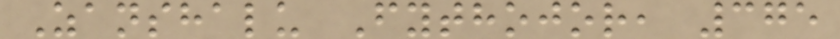Zanshalu Fythojor, 375
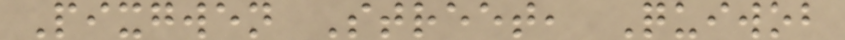Pixgwen Street, Quiwob
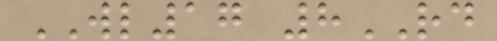WL17 8RD
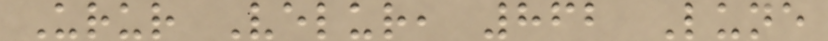Urur Velur, 862 Lune
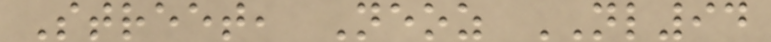Street, Neoz NL94
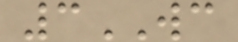3WC
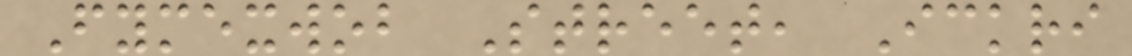Fymexwob Street, Ickri
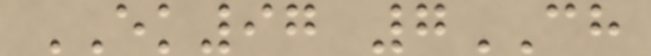EK97 7CH
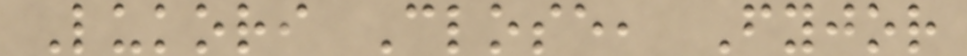Lukori Close, Fyjor
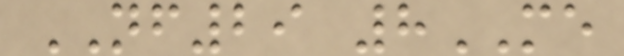NF29 8ME
